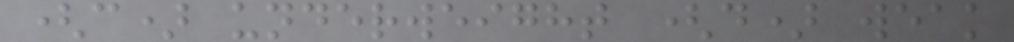(c) underweight (d) weak
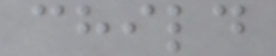child
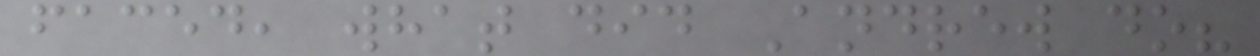faced, what did Andrew do?
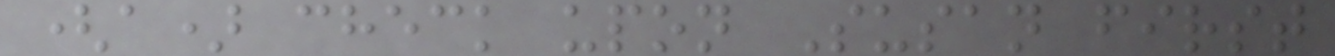(a) check upon Susan first
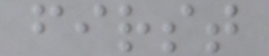first
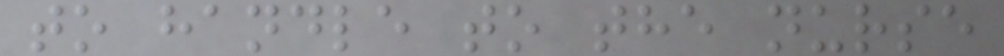to handle to the nurse
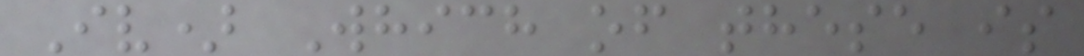Iv) Which of these is
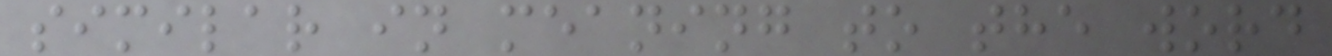similar in meaning to the word
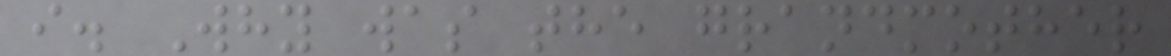i. Why was the grandmother
